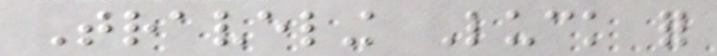Traveling Luck for
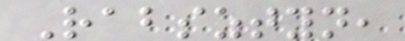Rabsztyn,
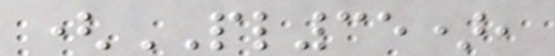(PL35),
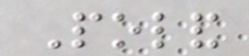Poland
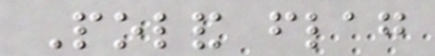Poland flag
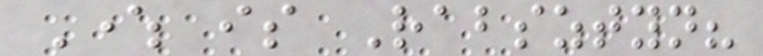Where is Rabsztyn?
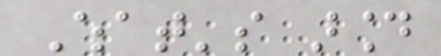What's around
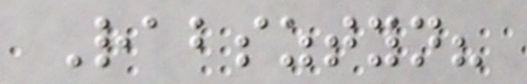Rabsztyn?
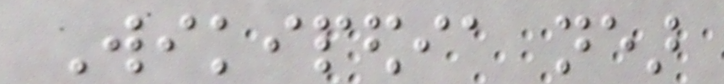Wikipedia near
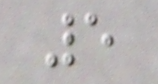5
